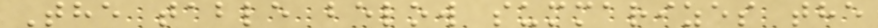The table below summarizes the
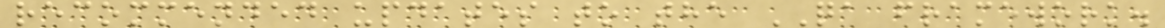recommended updates to the QA framework.
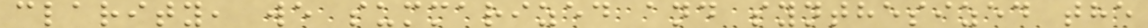clarity, we summarized and synthesized the
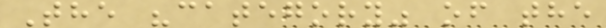The "category" of the
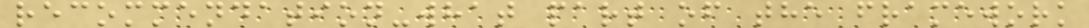recommendation-what part of the framework
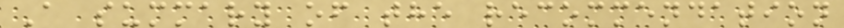A summary of the recommendation
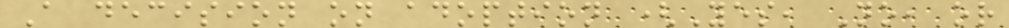A decision on adoption (Yes, No, or
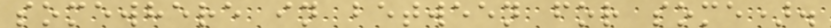somewhere in between for some).
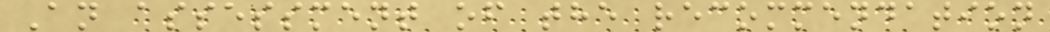An assessment of the recommendation
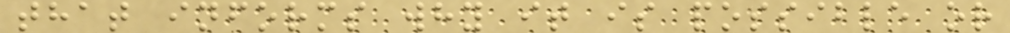that informs why it is possible or
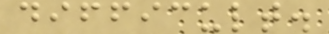difficult.
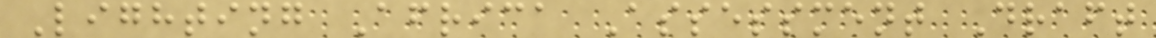Lighting Africa Assessment Draft
